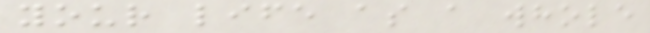your life as a whole
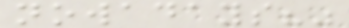nowadays?"
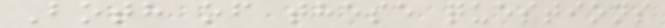Both of these questions
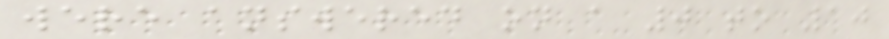were answered on a 0 to 10
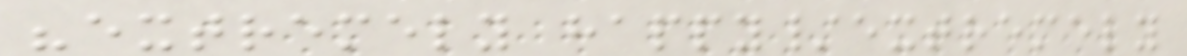"extremely happy/extremely
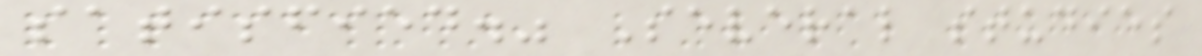satisfied." Several studies
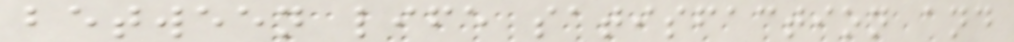between life satisfaction and
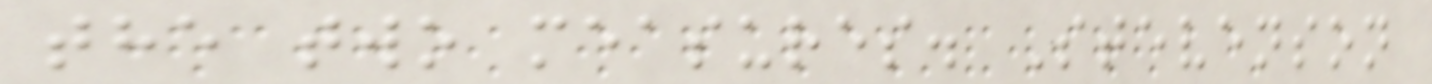the two measures. Stevenson
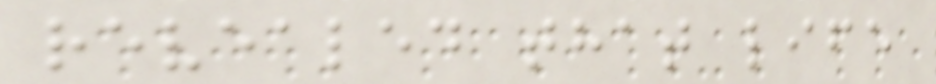revealed that life
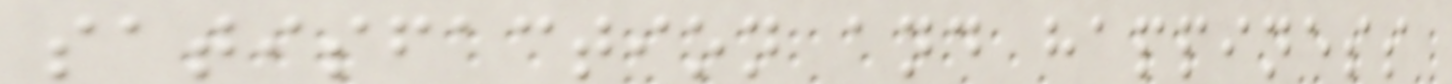satisfaction and happiness
